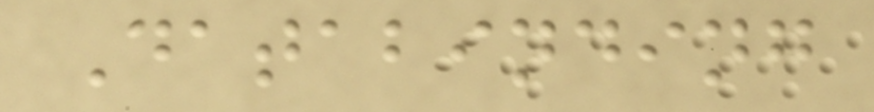Databinding
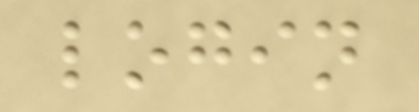login
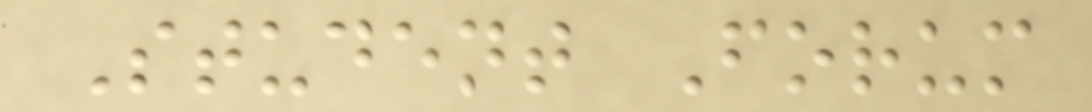Student Forum
